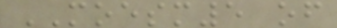MOESM5 of
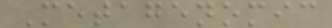Metagenomic
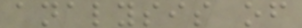analysis of
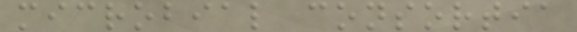microbial consortia
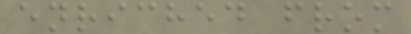enriched from
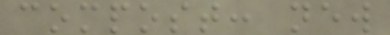compost: new
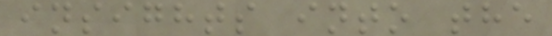insights into the
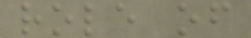role of
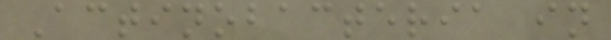Actinobacteria in
